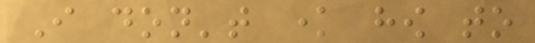I don't know how to
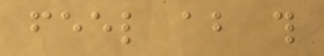feel about this
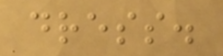dress.
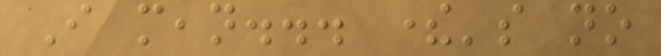I mean... there's no
